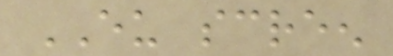EU screen
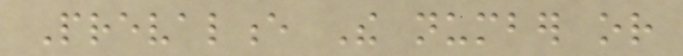Prevalence The number or
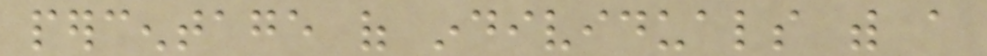percentage of individuals with a
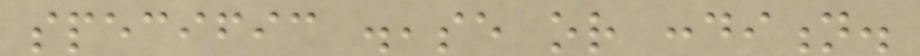specific disease or condition.
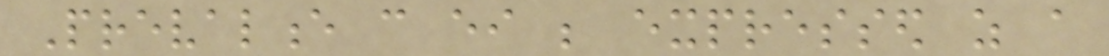Prevalence can either be expressed as a
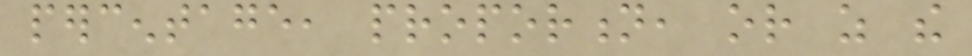percentage, proportion, or as the
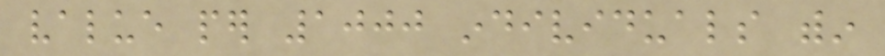value per 1000 individuals within
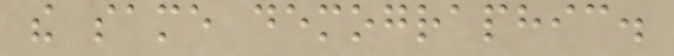the same demographic.
